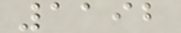1192
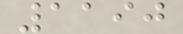1190
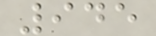945
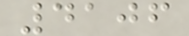4106
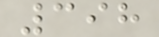398
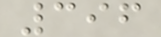396
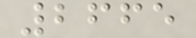2665
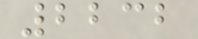2232
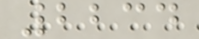2234
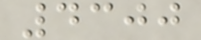4300
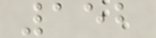152
